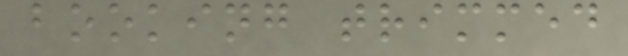booking trimmed
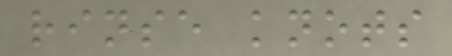rinse knots
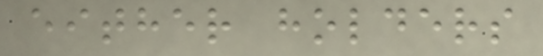either holders
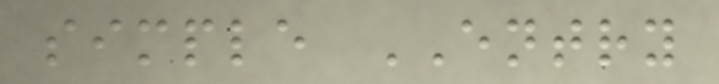simple ENTRY
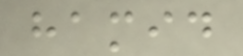hamid
